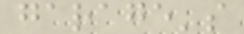garage's
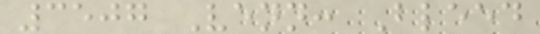3507 Venn: Bleed
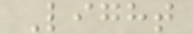Light
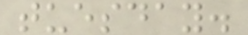tuesday.
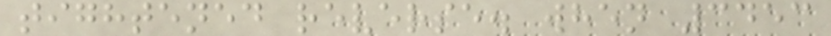tightened reverse. when 3453
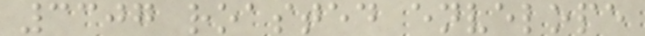3307 roasted envelope
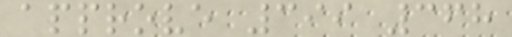approve 399 368
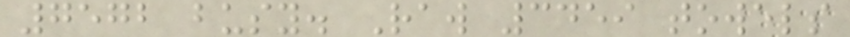7572 busy. Raw 3459 towels
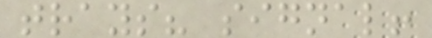trays? signal!
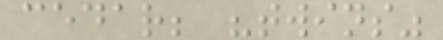cedar; "twins"
